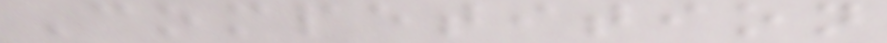Competition
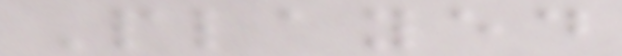Played
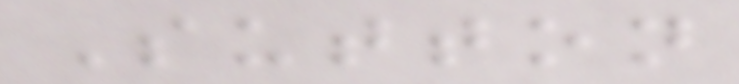Sutton
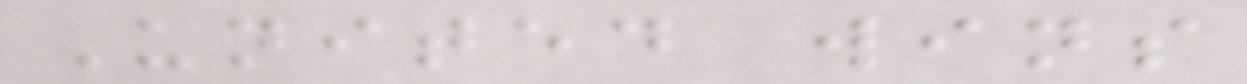United wins
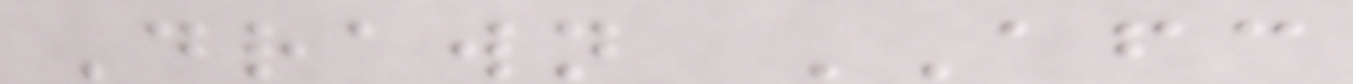Drawn AFC
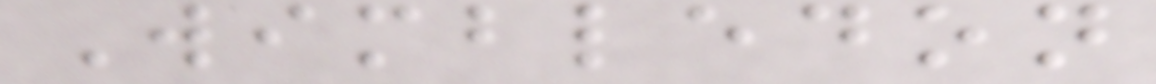Wimbledon
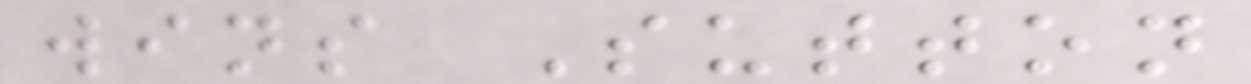wins Sutton
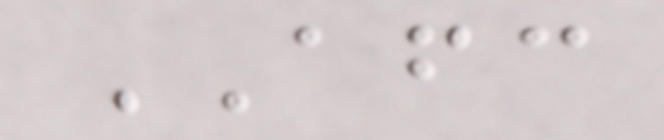AFC
